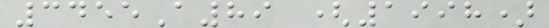3455A89 (1998)
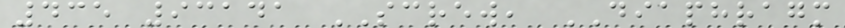435 93141 SCREW, DIAPHRAGM
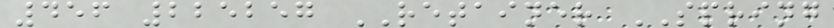456 225257 RETAINER SPRING
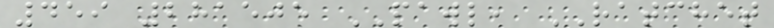459 281505 PAWL, RATCHET
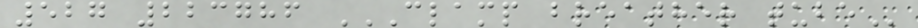527 223786 CLAMP BREATHER TUBE
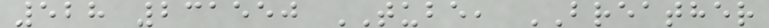528 231550 TUBE, BREATHER
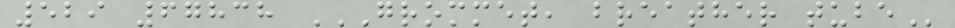529 67838 GROMMET, BREATHER TUBE
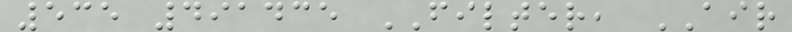535 491435 FILTER, AIR
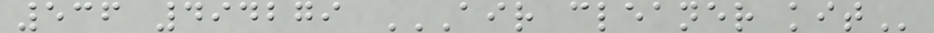536 494279 AIR CLEANER KIT
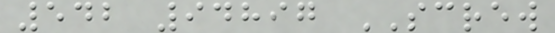542 94897 SCREW
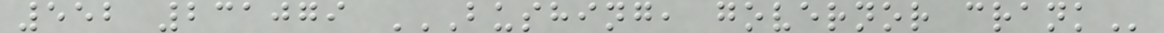552 231079 BUSHING, GOVERNOR CRANK
